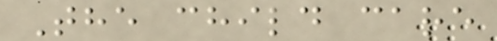The child care
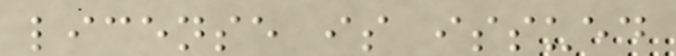license is issued
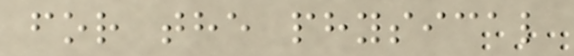for the physical
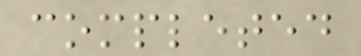completed
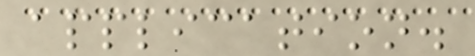application.
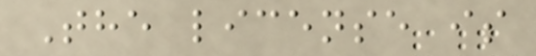The license is
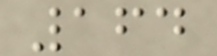164
